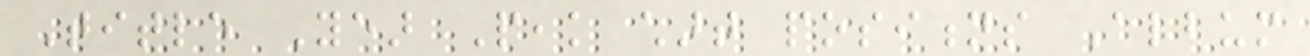Title Year Peak chart positions Album
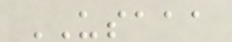USAAA
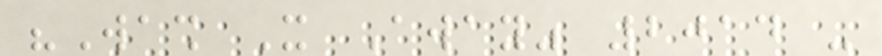"Wash It Away" 2014 -
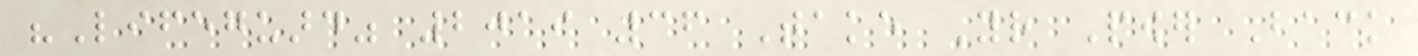"Lifeguard" 2019 36 Take Your Power Back
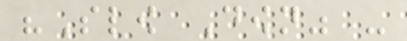"Slow Down" -
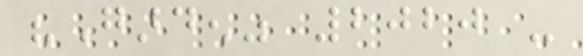"Garden" 2020 -
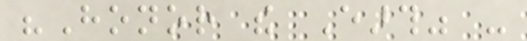"Honor the Earth" -
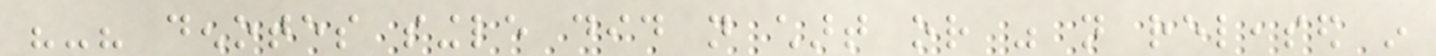"-" denotes single did not chart or was not released in
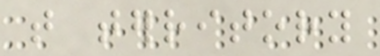that territory
